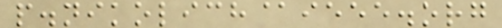p.nikolich@ieee.org
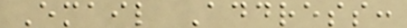Email Address:
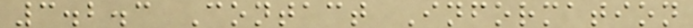3.2.3 Contact Information
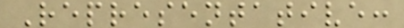Representative:
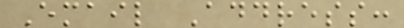Email Address:
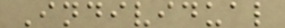Individual
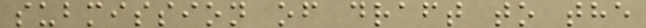submission of draft to the
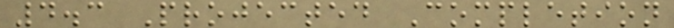4.3 Projected Completion
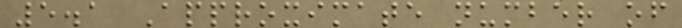5.1 Approximate number of
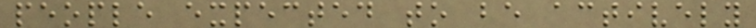people expected to be actively
